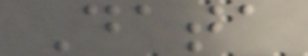Data
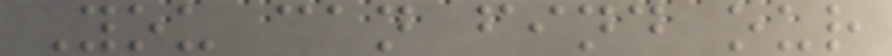You can find our
